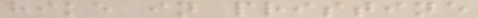hike in pristine
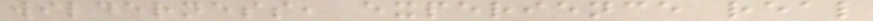wilderness, experience real
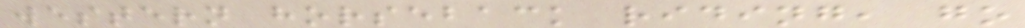western horseback riding, go
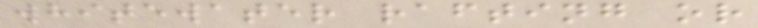whitewater rafting or
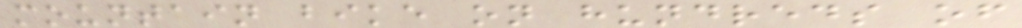mountain bike on hundreds of
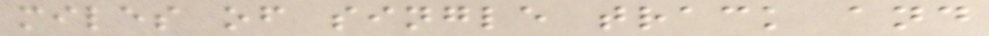miles of single track and
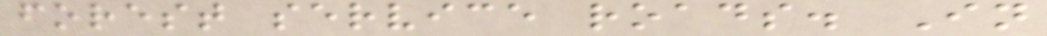forest service roads. In
